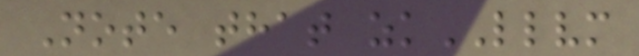Note that zkLLVM
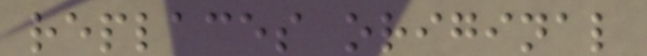replaces original
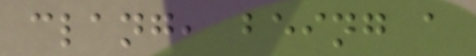clang, being a
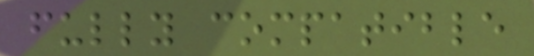fully compatible
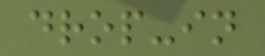drop-in
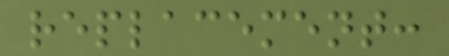replacement:
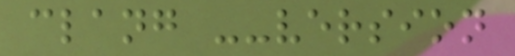clang --version
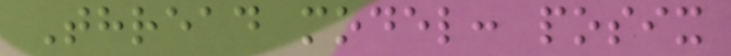Thread model: posix
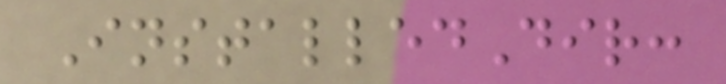InstalledDir:
